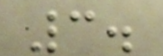3.
